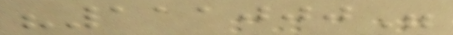"111000"
